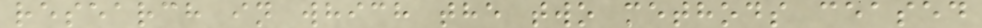research in which the two methods ceased
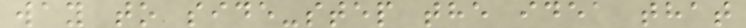way to side-step the idea that
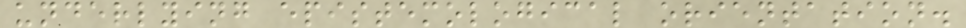underlying epistemological orientation.
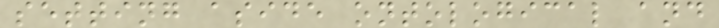setting aside ontological and
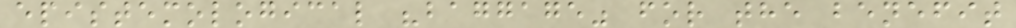epistemological "baggage" for the benefit
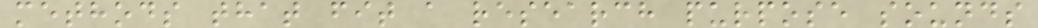methods that fit a research purpose sounds
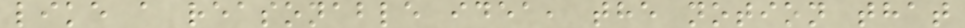like a reasonable idea, the notion that
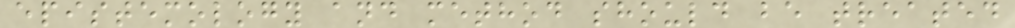epistemology and method should be treated
